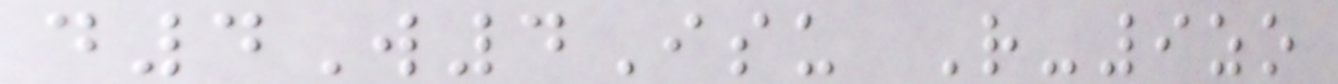d4W4Isu R-9zo
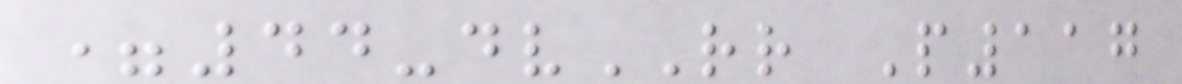=44-dvRR P117
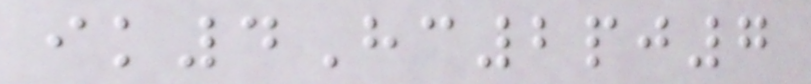ik4Hc2pj7
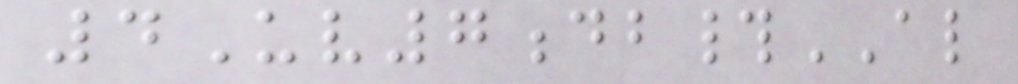4Uv7db#AL
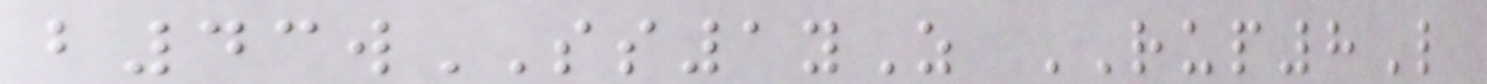b43wSS1yZ RUP8L
